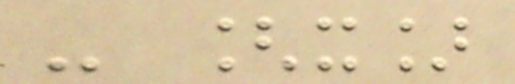- [x]
